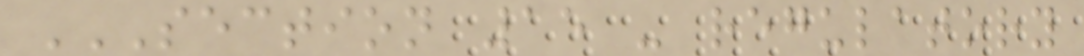SECTION 15 - REGULATORY
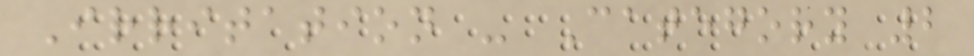Irritation - Category 2
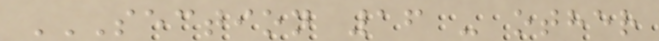SECTION 16 - OTHER
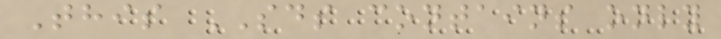This SDS contains only
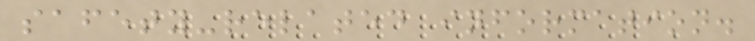safety-related information.
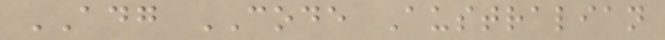ADG CODE Australian
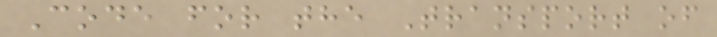Code for the Transport of
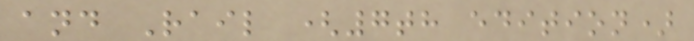and Rail (7th edition)
